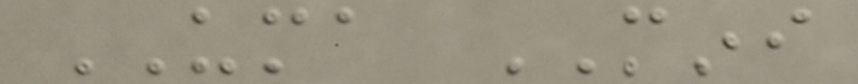UMA MINI
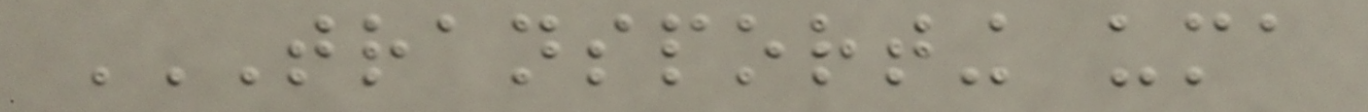TRANSPORTING UMA
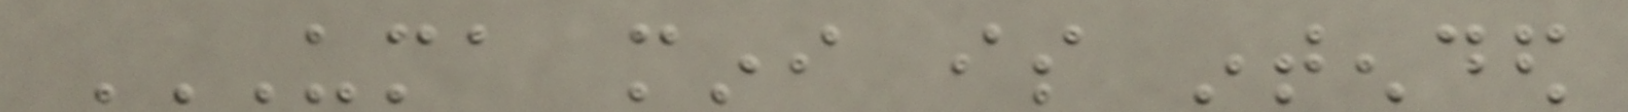UMA MINI IS INTENDED
